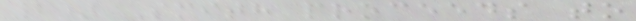2) Smith proceeds to
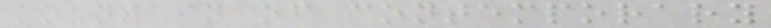mountain of contemporary
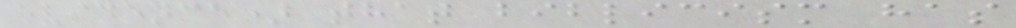evidence) that biblicism has
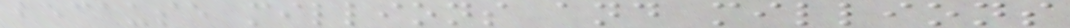because millions and millions
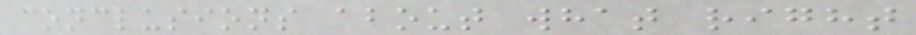conclusions about what right
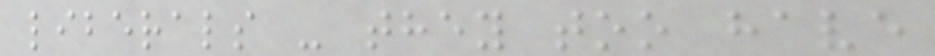liberals - they too have
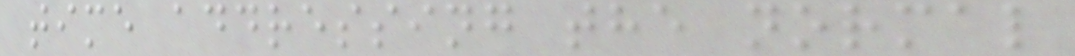time addressing the normal
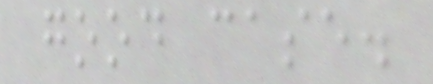good case.
